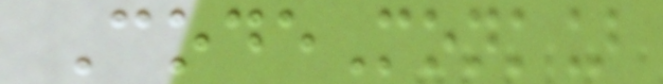CodeMonk]
